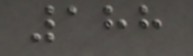188
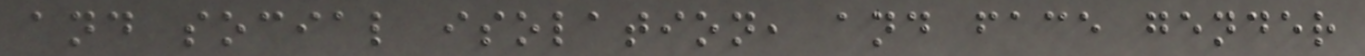and social isolation, and face gender
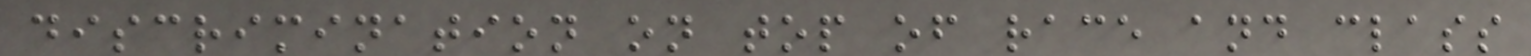discrimination on top of race and class
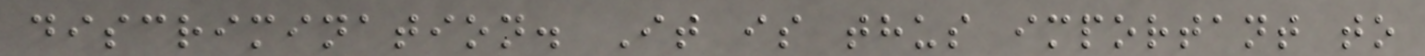discrimination. It is thus important to
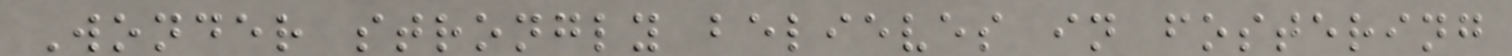Wonder strongly believes in fostering
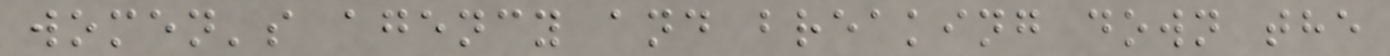women's agency and breaking down the
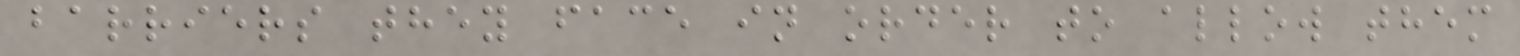barriers they face in order to allow them
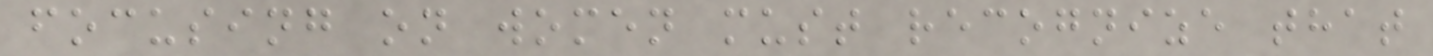focusing on women must recognize that
